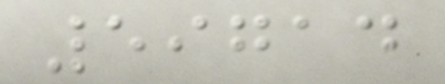59714
